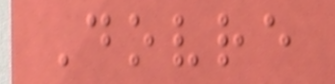Dovre
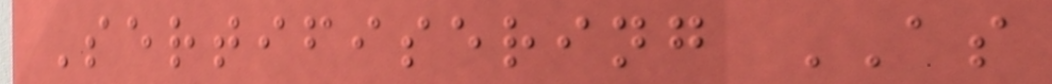Sertifisering AS
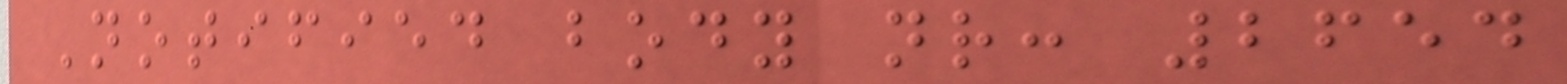Notified body nr: 2654
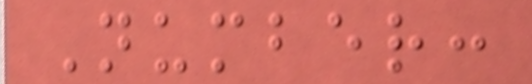Number:
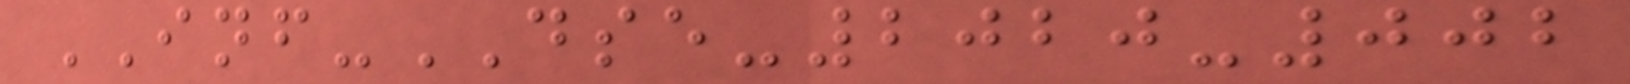INF-DSE-2020-002
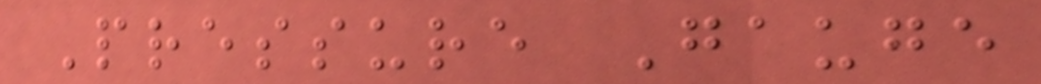Pressure Gauge
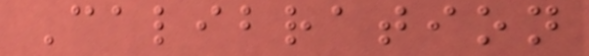Calibration
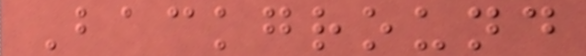Background
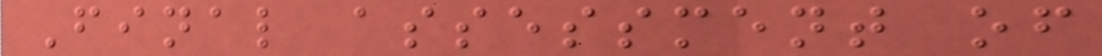Final assessment of
